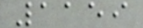1159
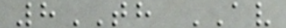8TH AV
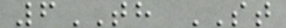6TH ST
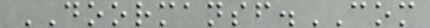DOORMANSF.COM
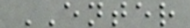ENTER
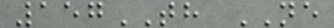157TH NE
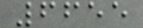6655
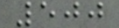500
